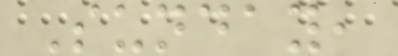Sunday,
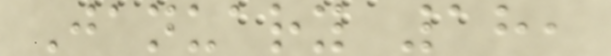January 18,
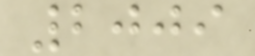2009
